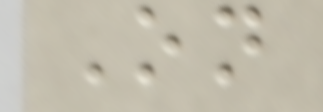On
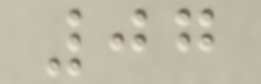07
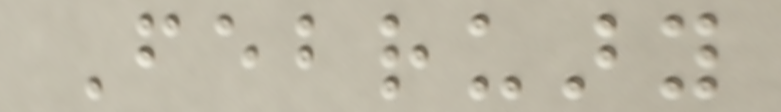February
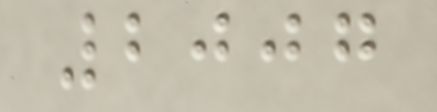2007
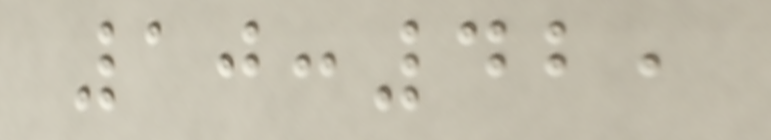10:42,
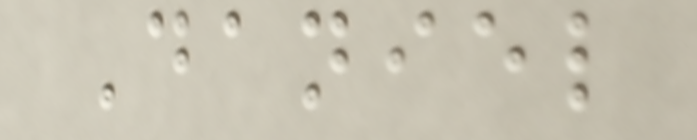Daniel
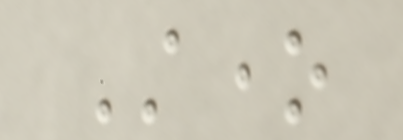Stone
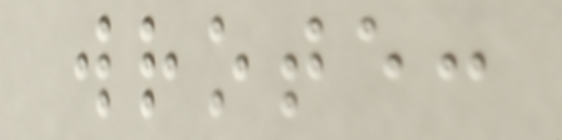wrote:
